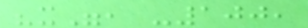"x", -100,
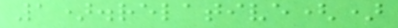1).relative()
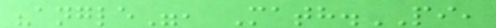"angle", Math.PI,
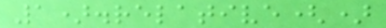1).relative()
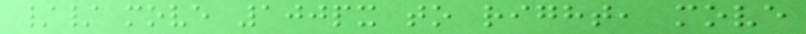// move 100px to right, move
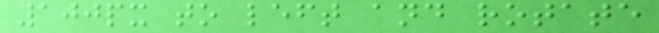100px to left and rotate
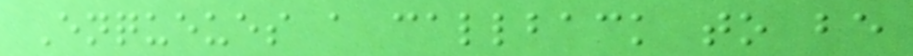Enqueues a callback to be
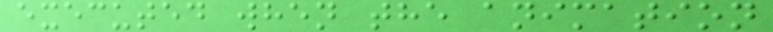executed when the animation
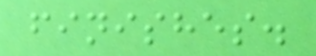finishes.
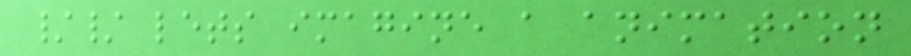// lets imagine a animation
